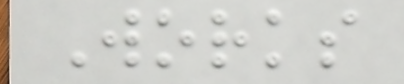Works
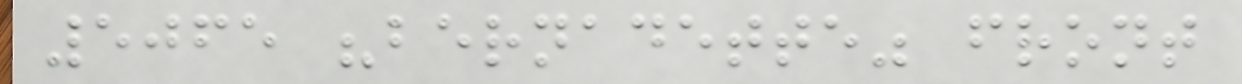5065 "bernadette" front
